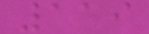119
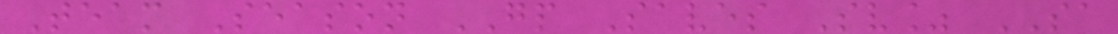Team Season GP Saves Sv% SA
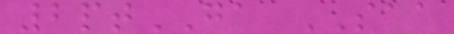2ptGA SAA
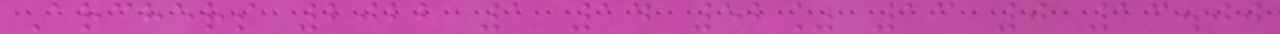Archers 2022 1 14 52% 13 0 13.00
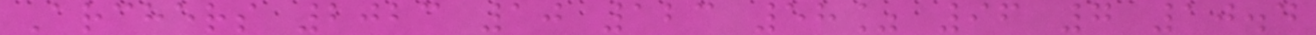Archers 2023 10 123 58% 96 7 10.4
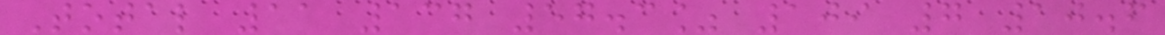Total 11 137 57.3% 109 7 10.6
